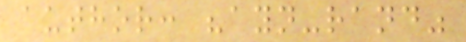author: "ayn-rand"
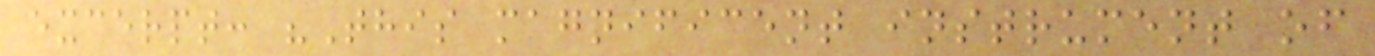excerpt: "This magnificent instrument of
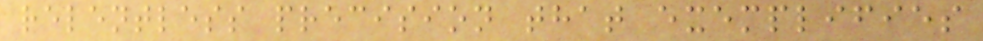relentless precision that exemplifies
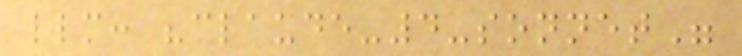llm: "claude-4-sonnet"
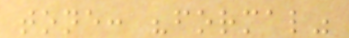tone: "formal"
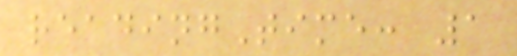readingTime: 1
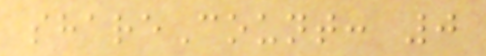shareCount: 0
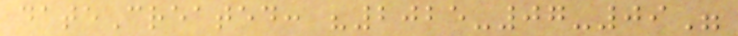dateCreated: "2025-07-09"
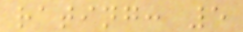rating: 5
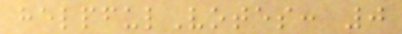helpfulVotes: 0
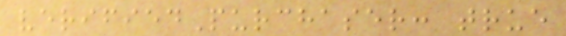verifiedPurchaser: true
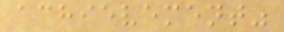achievement"
